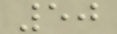50
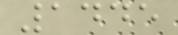1445
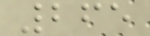265
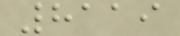8119
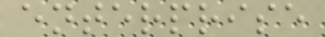enterprise
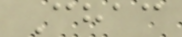Chac
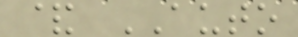& AUTO
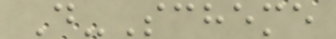D-Scheme
